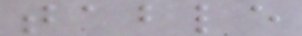table
